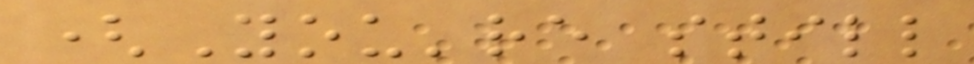(You're still
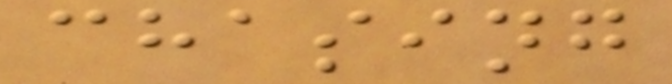chasing
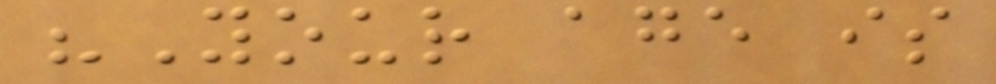"Your age is
